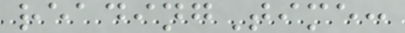readingTime:
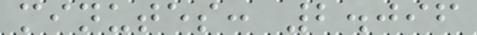minutes: 2.096
